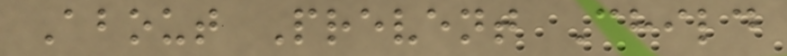About Prevent Child
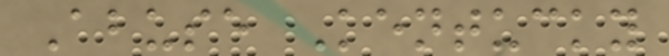Abuse Kentucky
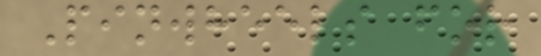Pinwheels for
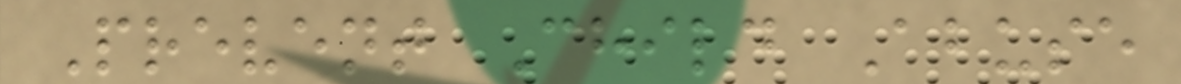Prevent Child Abuse
